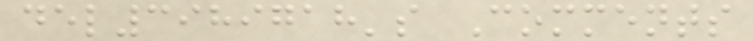del3989718's Comments
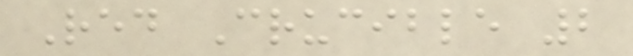Red Crucible 2
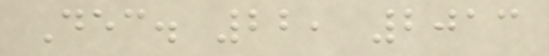Dec. 22, 2013
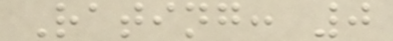Rating: 0
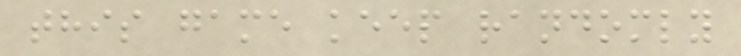this game keep randomly
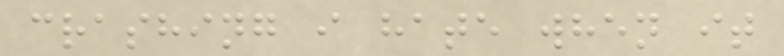crashing i hate when it
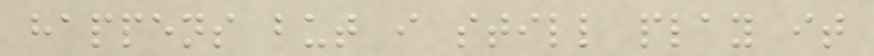happens but i still play it
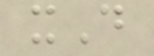xD
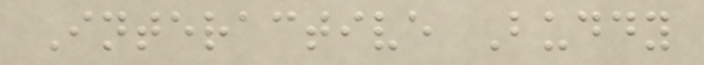Interactive Buddy
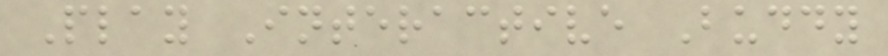Play Interactive Buddy
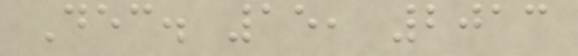Dec. 15, 2013
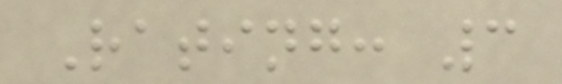Rating: 3
